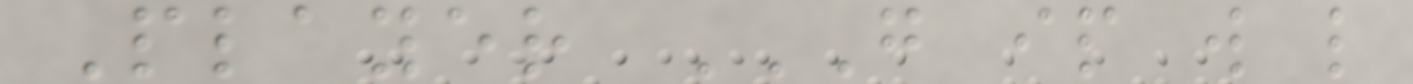Player G IP W L
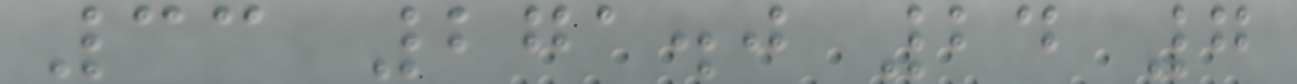33 271.0 24 7
